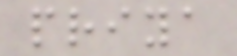priya
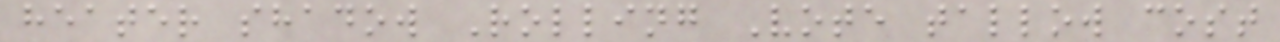heater shadow Rolling Vote tallow cost
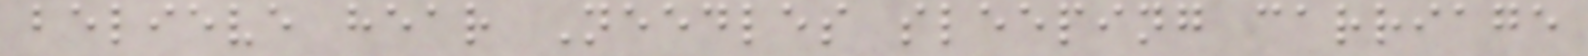believe hear Needles sleeping carriage
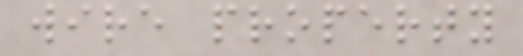wire property
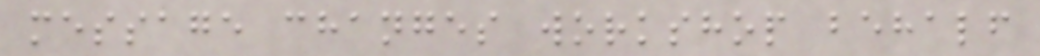message changes workshop behalf
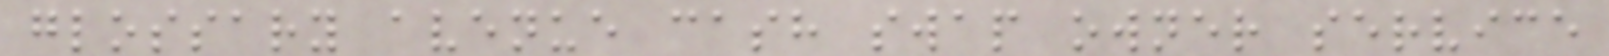glossary avenue cash swap owner service
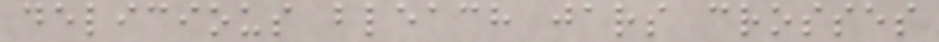delicious bleach jars crosses
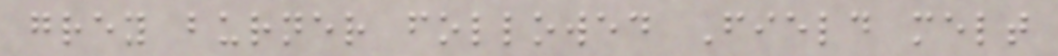grey burner followed Field melt
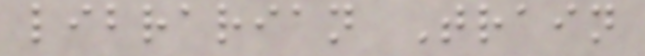librarian Train
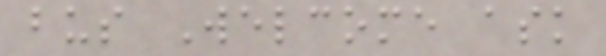bus Welcome ask
